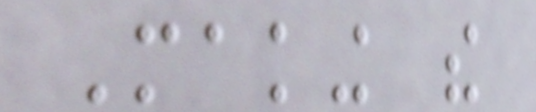Making the
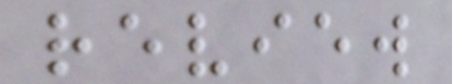review
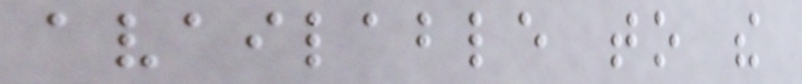available to the
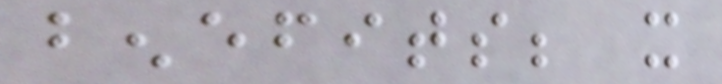benefits; it
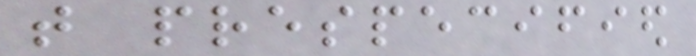that prespecified
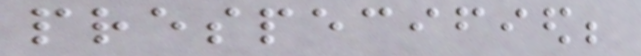prespecified;
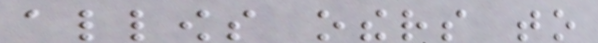allows others to
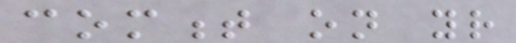comment on your
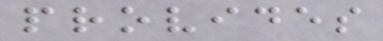provides
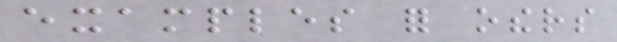examples for others
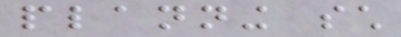planning such
